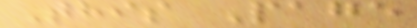This Page
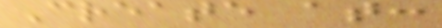Create at:
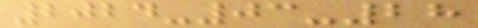2024-03-28
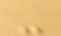-
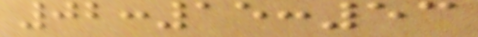02:15:53
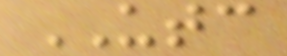UTC
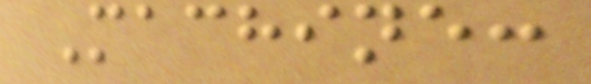Machine:
